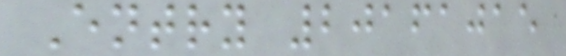Entry 20161015
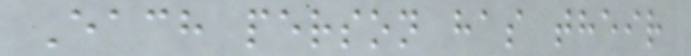Each person has their
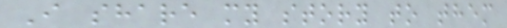I share my story to them
